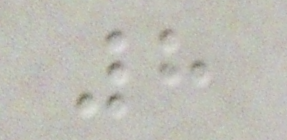8
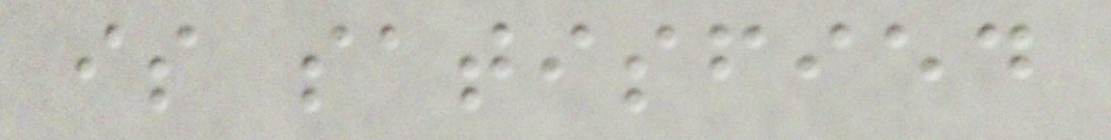is satisfied
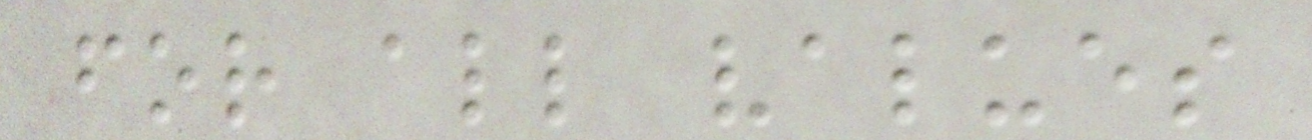for all values
